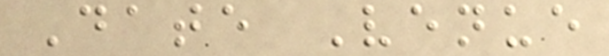Date Venue
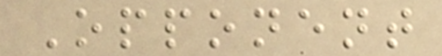Opponent
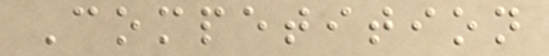Competition
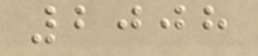2008
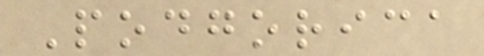Podgorica
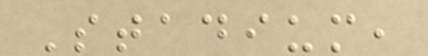Stadium,
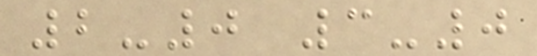2-0 3-0
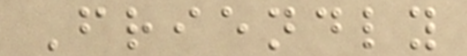Friendly
